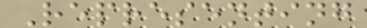Representing
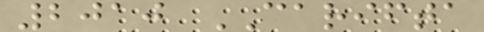2010 CARIFTA
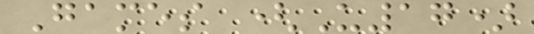Games (U17)
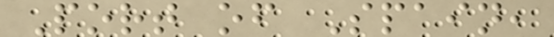Port of Spain,
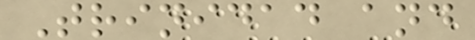Trinidad and
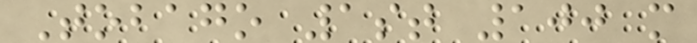Tobago 1st 100 m
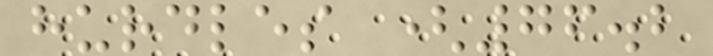hurdles (76.2
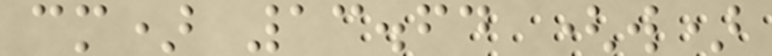cm) 13.64 (w)
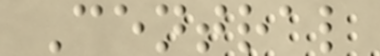Central
